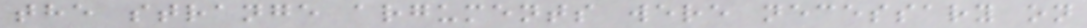the strange arguments were necessary on
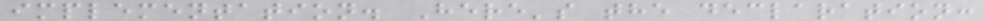implementation. Here's the declaration:
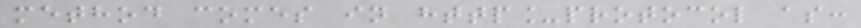method comes in http_protocol as:
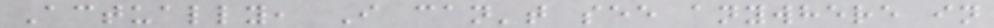Actually, I can't see anywhere in
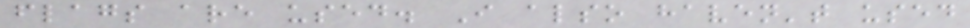flags are used. I also haven't used
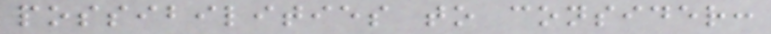possibilities to consider:
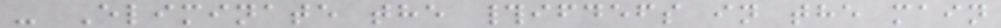- Eliminate the #ifdefs in the main
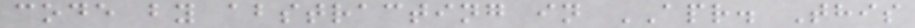code by abstracting in APR. This
